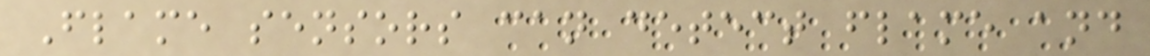Flame sensors can detect flame and
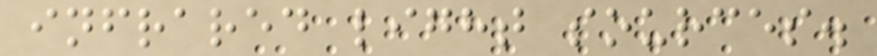infrared light sources.
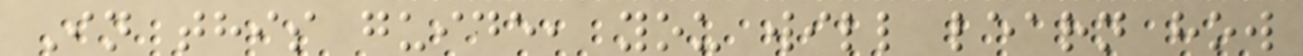In this guide, you will learn how
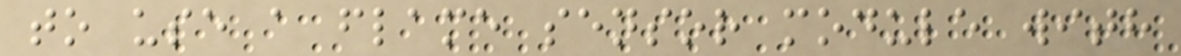to use a flame sensor module with
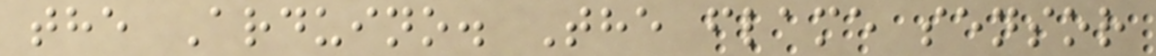the Arduino. The flame sensor
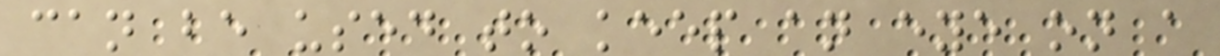can be used to keep an eye on a
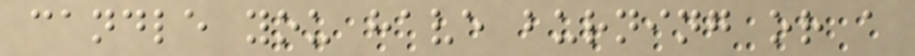candle you have burning or a
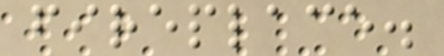fireplace.
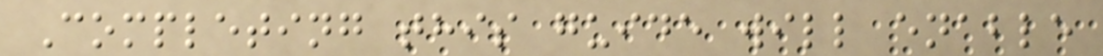Completing this guide will enable
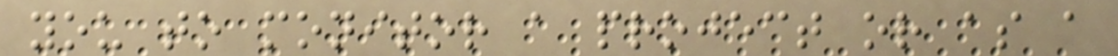you to monitor a project or as a
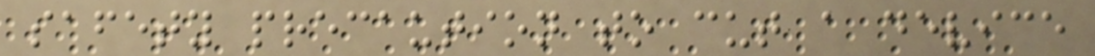safety precaution to cut a device
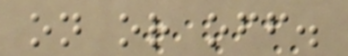on or off.
